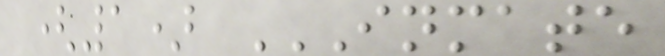(1) INMATE
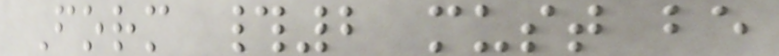Form #2 must be
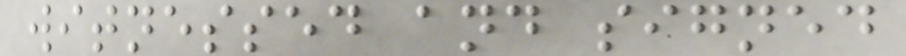witnessed and signed
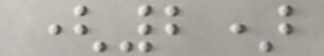(2)
